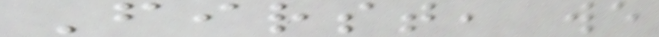First, we
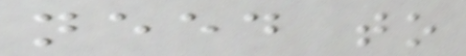need to
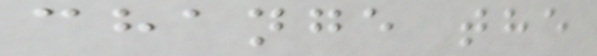change the
